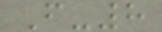F-8
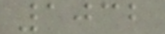1032
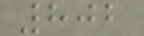802
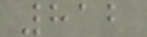812
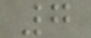7
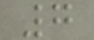7
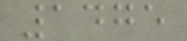1475
